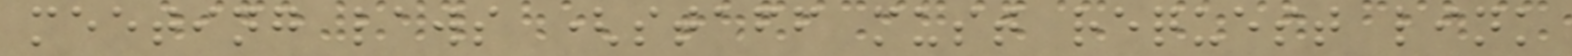meeting laws (staff must request link
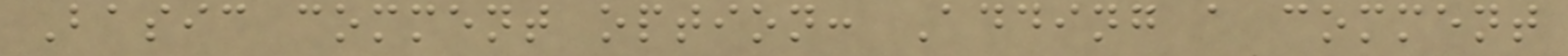Basic comment option: Adding a comment
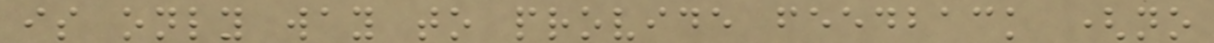is only way to provide feedback (no
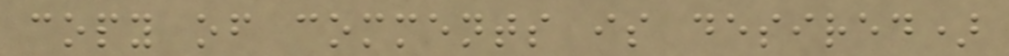copy of comments is desired)
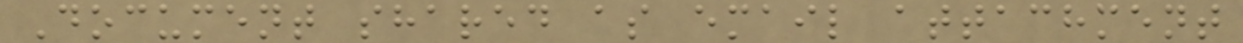Document shared as email attachment
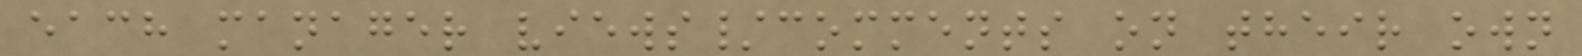each manager views/comments on their own
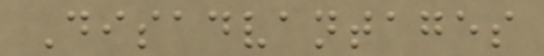Disadvantages
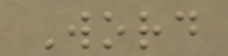Word
